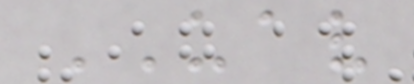UAV
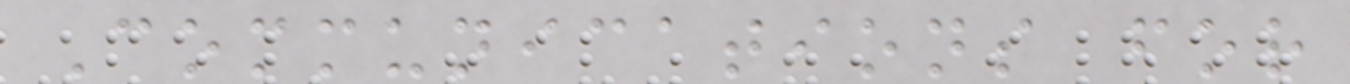Communications for
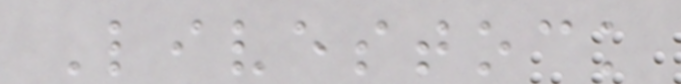Livestock
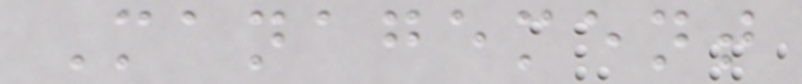Management
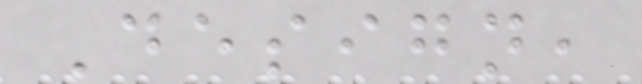Design,
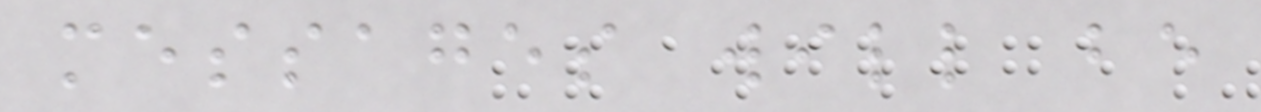messages will be
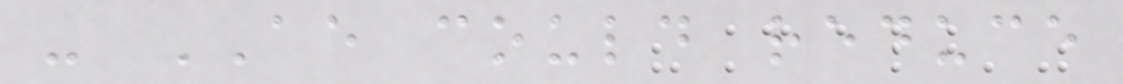- AE could reduce
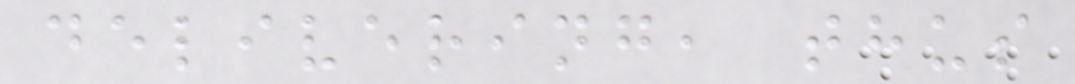delivering, thus
